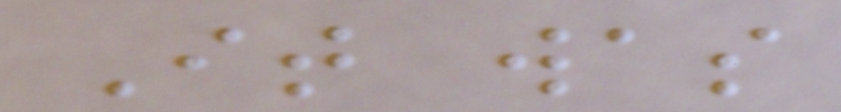It was
